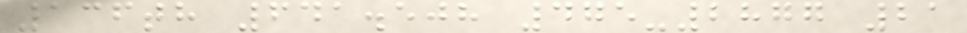136th 641.508 475-2877 21
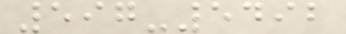597-5492
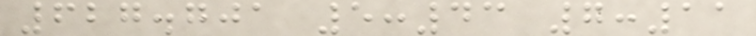627.701 5:43 7:11
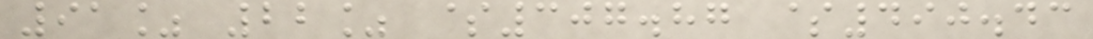91% 22% $307.87 $490.43
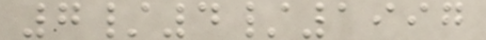7/4/1997
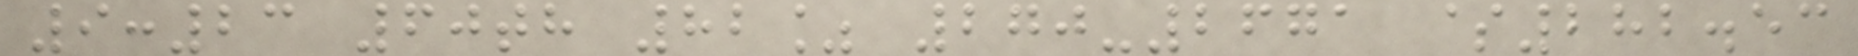9:23 60th 82% 270-2671 $282.53
